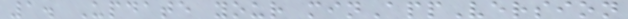1. Update your minAppVersion
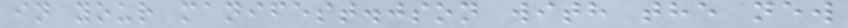in your manifest.json with the new
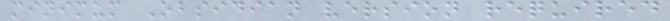minimum Obsidian version required
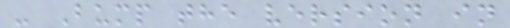- Bump the version in
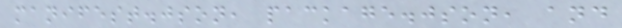manifest.json, package.json, and
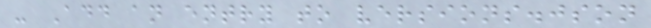- Add an entry to versions.json
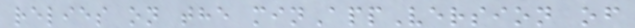relies on the minAppVersion of
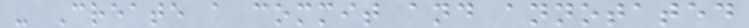- Create a commit and annotated
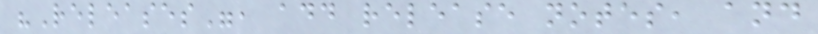"Releases", add release notes, and
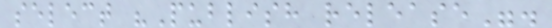select "Publish release".
